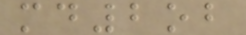md2ob
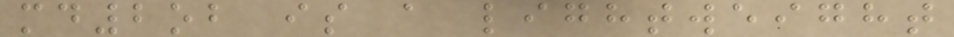md2ob is a lightweight
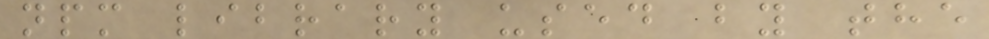npm library used by the
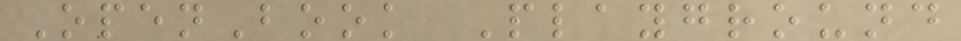OpenBook Playground
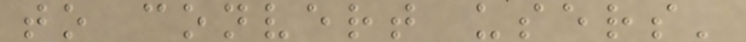to convert users'
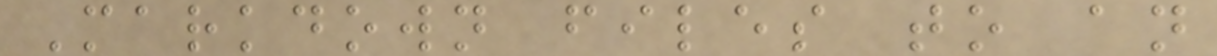Markdown files to an
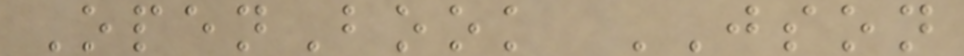OpenBook JSON
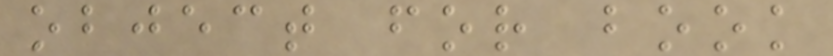object for book
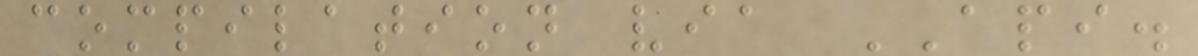compilation via API.
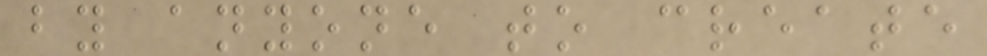by anyone to create
